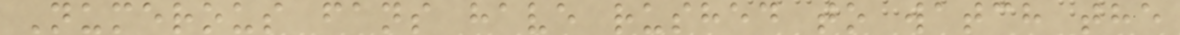Numerous fans have rushed to watch the
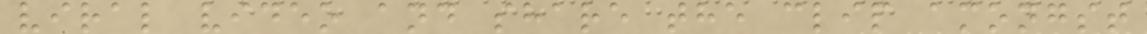viral video and share the clip amongst
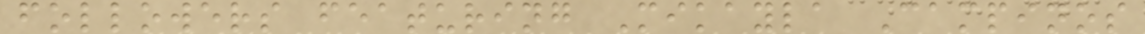followers featuring Mikayla Campinos
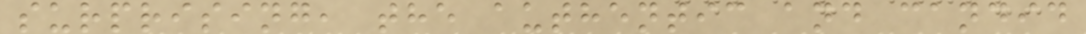surprising, the authentic and candid
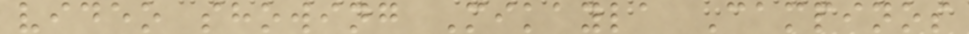video showing Mikayla Campinos
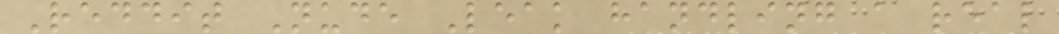Reddit Nude Leak handling a real
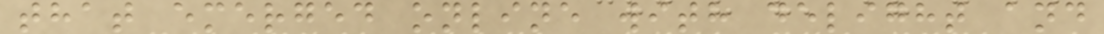that emerged online with delight and
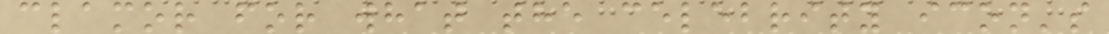clamor for what the celebrity icon's
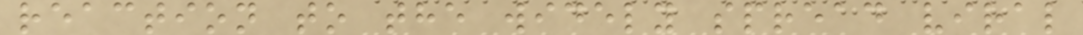reaction to the widely spread viral
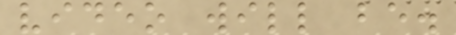video will be.
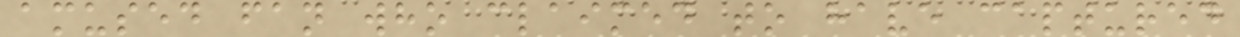amused fan who claimed to have captured
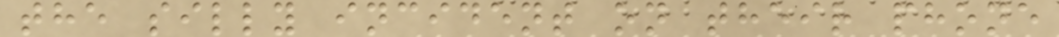the silly incident on their phone
